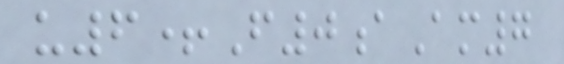u6+F0aAm7
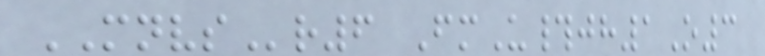MNVSr6 FmU#jh1O3
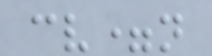cv=n
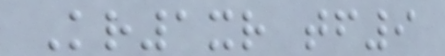Kr1xr tf9
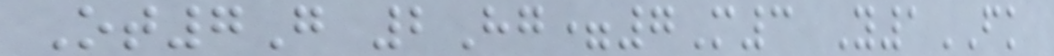Ot7G 2Hg=7M3 Y1FK
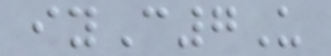iyC7U
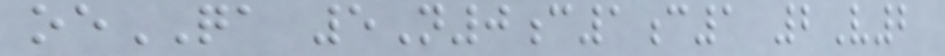oeQA 5N0c1c1 2V2
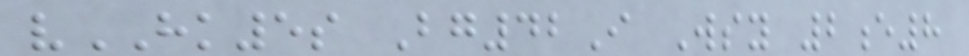vHK5s Bg42I Wsy 2e8
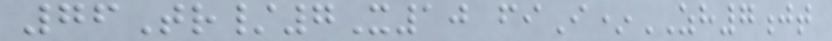76Tr/7X10 fiI*ZH7jt
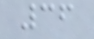36
